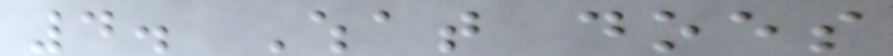4. What does
